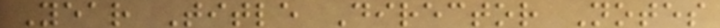Year Title Director Notes
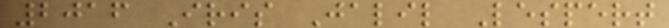2016 Iris Jalil Lespert
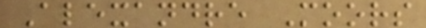Alexandre Moors
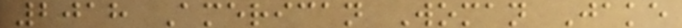2018 American Woman Jake
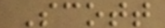Scott
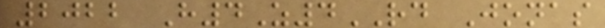2022 H4Z4RD Jonas
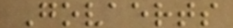Govaerts
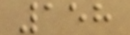158
